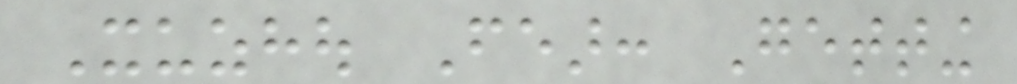Xuzhou Fear: Getting
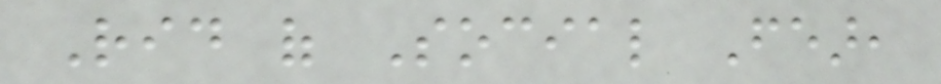Rid of Social Fear,
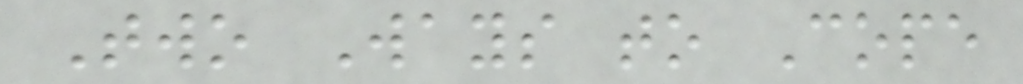Two Ways to Cope
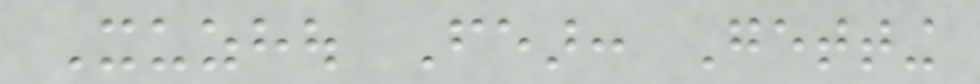Xuzhou Fear: Getting
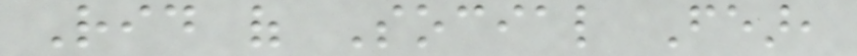Rid of Social Fear,
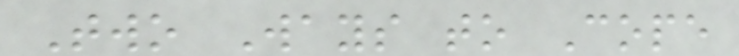Two Ways to Cope
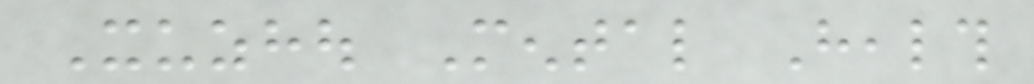Xuzhou Mental Health
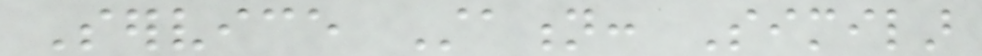Service Station: Similar
